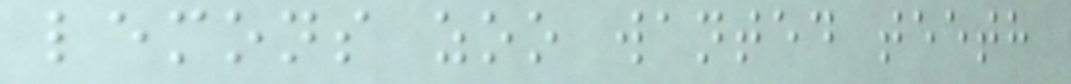lemons zoo wanted teeth
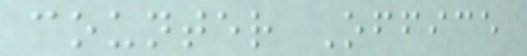counter Office
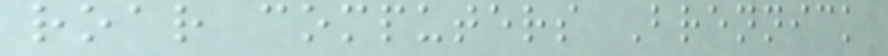roar computers Brennick
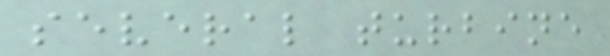several turbine
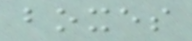boxes
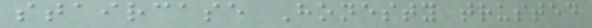staircase Honesty trusted
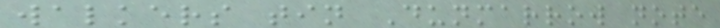walkers tin Dunmarrow note
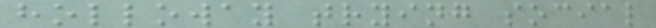holloway trying social
